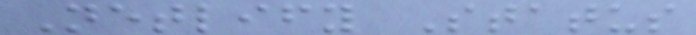Netlify Status
